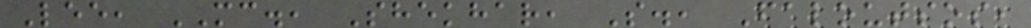Lee, MC., Shekhar, S., Faloutsos,
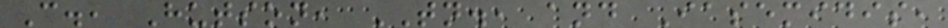C., Hutson, TN., and Iasemidis,
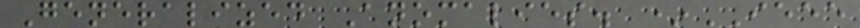Generalized Anomalies. *IEEE
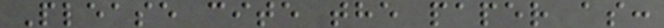Please cite the paper as:
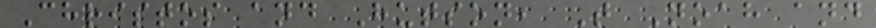Christos and Hutson, T Noah and
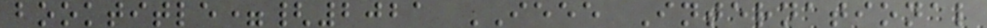booktitle={2021 IEEE International
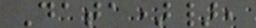Data)},
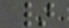}
